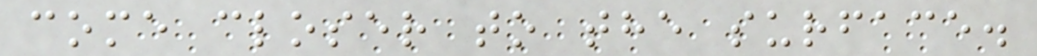come closer to the surface.
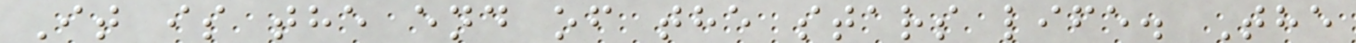It is the end of the stars life. The
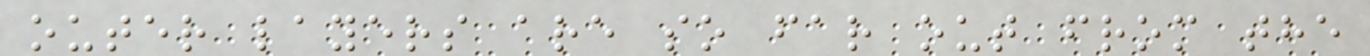outer layers are so far out from the
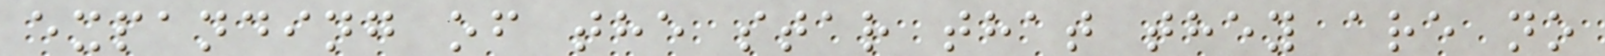expanding of the star that they are no
